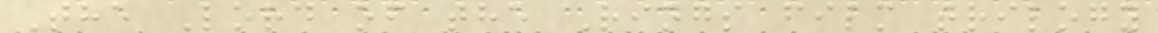The Lord of the Rings film trilogy
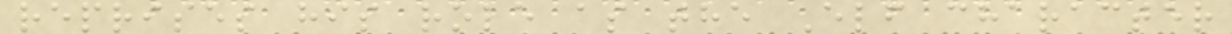reprises his role as the Elf character
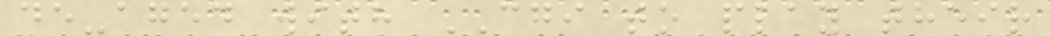de-aged with CGI to play their
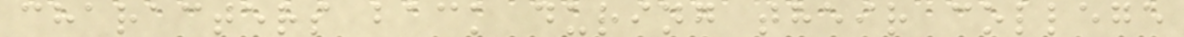characters back during their college
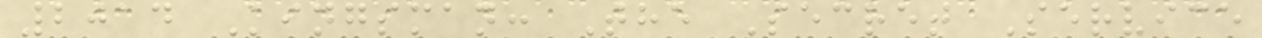2014 Kingsman: The Secret Service
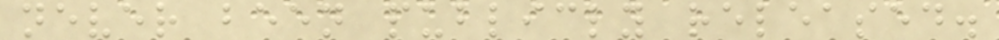never been publicly released.
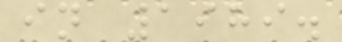in 1989.
